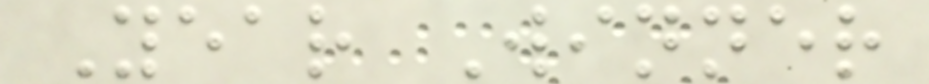Year Winner
